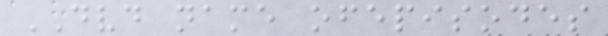DVD name ofepisodes
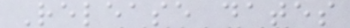Release dates
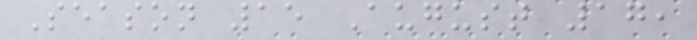Season 15 August 17,
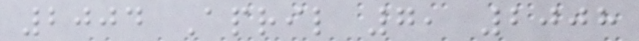2004 April 7, 2008
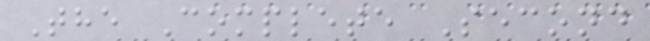The Complete Second
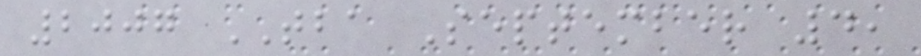2007 TBA September 4,
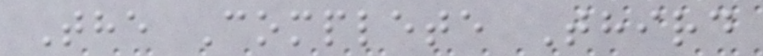The Complete Third
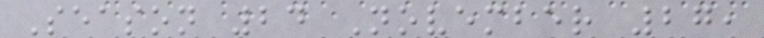Season 24 November 27,
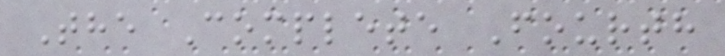The Complete Fourth
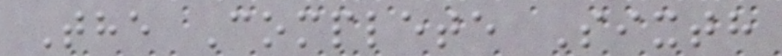The Complete Sixth
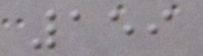159
